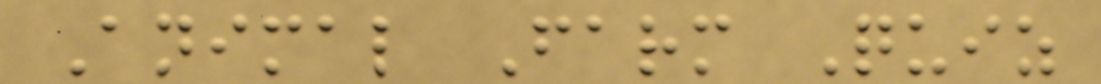Animal Farm Quiz
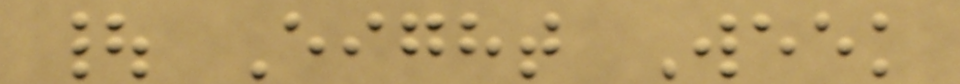| Eight Week
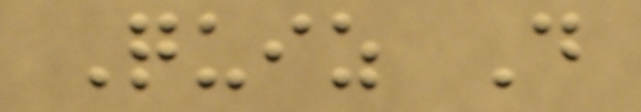Quiz D
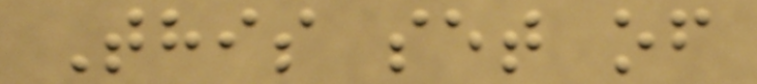This set of
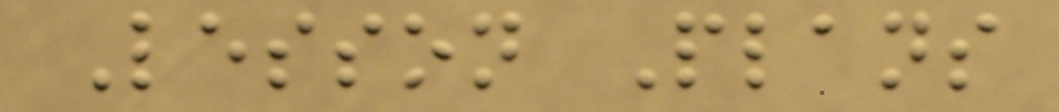Lesson Plans
